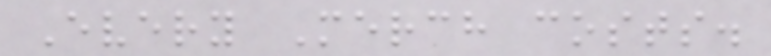Every Merch costs.
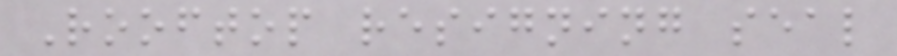Rooftop resigning seal
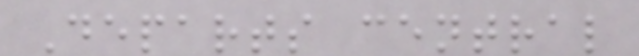Departs central
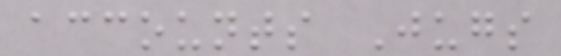accounts Jugs
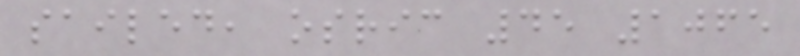sailed, osric 45 1065
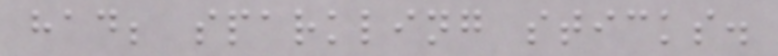had; sparkling sticks.
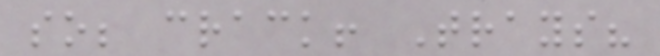so; crack! Trays?
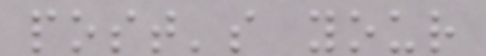post's your
